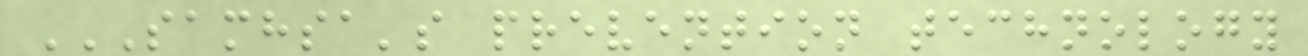SAMHSA'S PREVENTION TECHNOLOGY
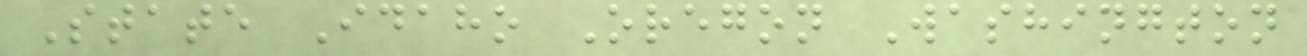State Idaho Oregon Washington
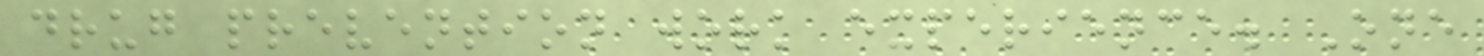drug prevention work experience. One
